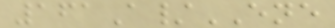161A/ENE
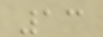13
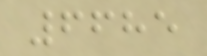6685
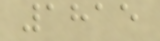1815
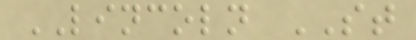LINCOLN ST
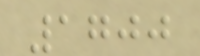1700
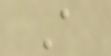A
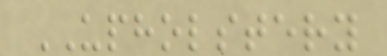UPHOLSTERY
